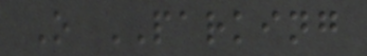O PARKING
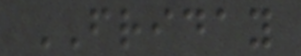FRIDAY
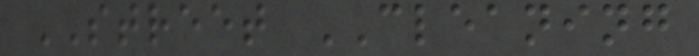STREET CLEANING
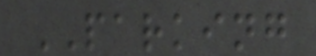PARKING
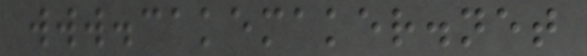www.cakemaker.net
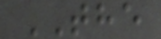THE
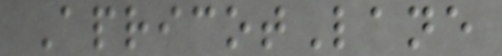ApricotLane
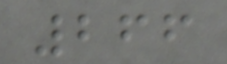266
